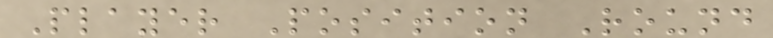Player Position Round
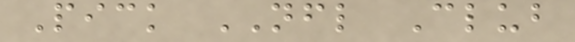Pick NFL Club
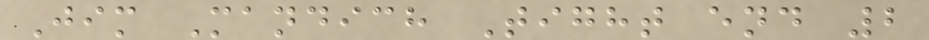Jim Mandich Tight end 2
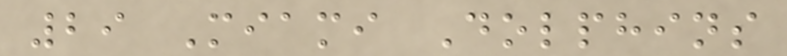29 Miami Dolphins
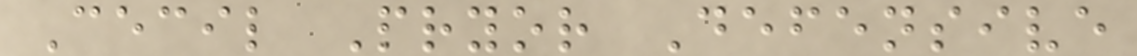Cecil Pryor Defensive
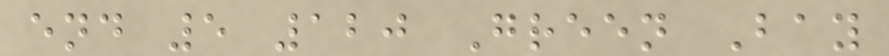end 5 120 Green Bay
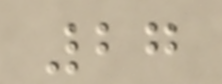27
